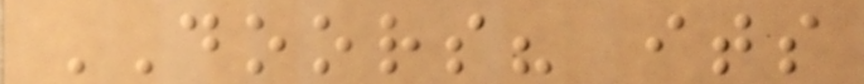DOORS? its
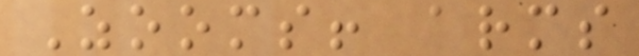Zooms! arms
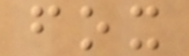fox
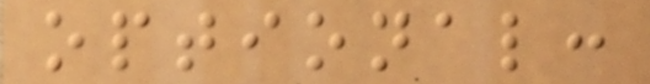optional:
